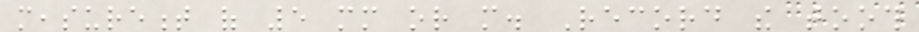measurement of 5 mm or more. Record the tooth
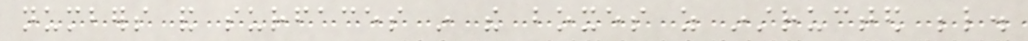numbers and surfaces in the boxes as instructed below.
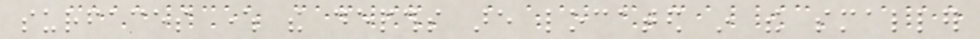surfaces where the depths are located in the smaller
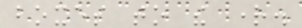boxes to the right.
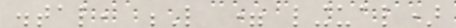distal, L = lingual)
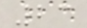23
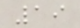19
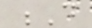D
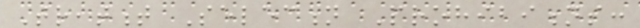Treatment Selection Prohibitions:
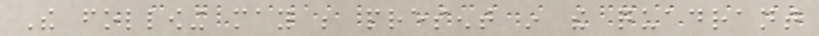The following may be present in the quadrant
